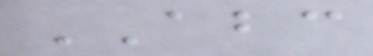ABC
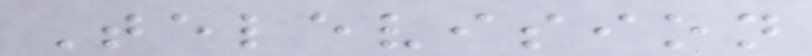Television
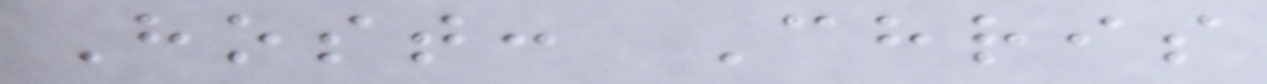Host: Chris
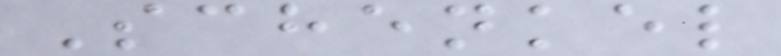Schenkel
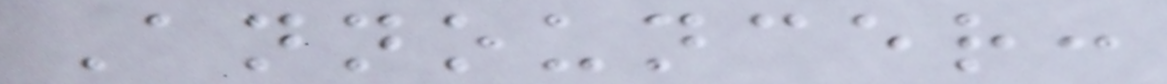Announcer:
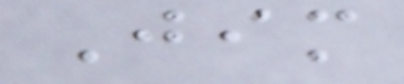Jim
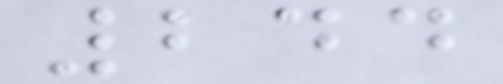244
